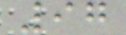97
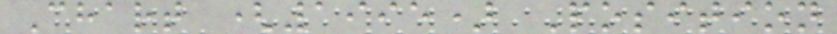Chart (1995) Position
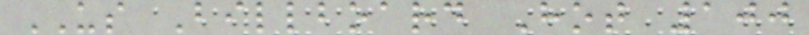US Billboard Hot 100
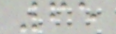65
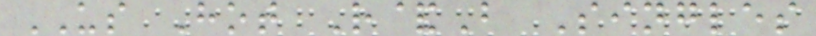US Hot R&B Singles
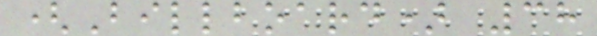(Billboard) 38
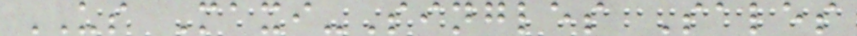US Maxi-Singles Sales
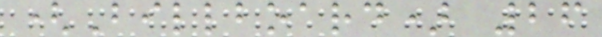(Billboard) 26
